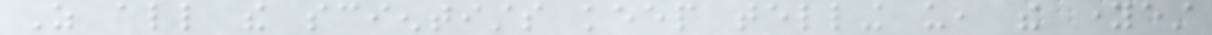As all the scientists keep telling us, the youngest
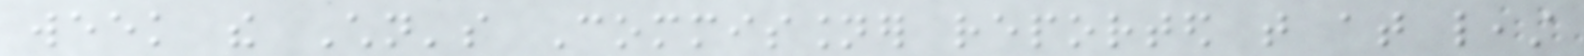week the Children's Commissioner reported that at least
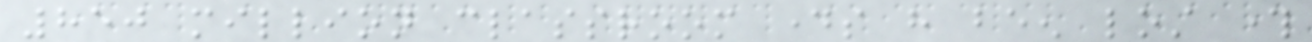850 million classroom days have been lost through
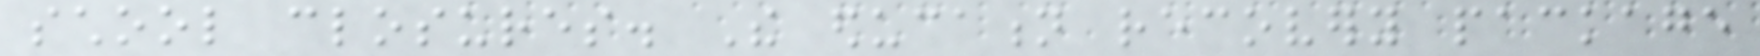school closures. The education recovery package
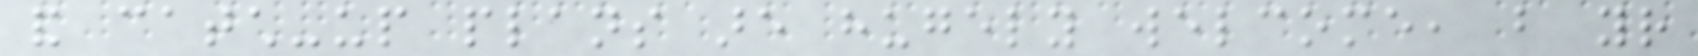and catch-up plans are hugely welcome, but your
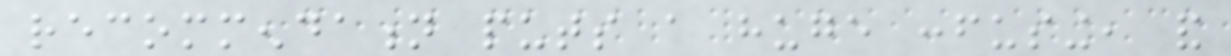recommendation puts a huge confusing, and
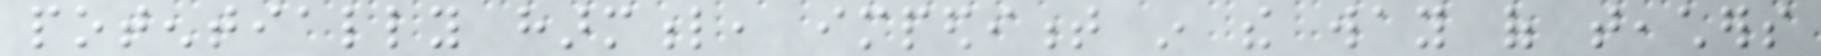potentially harmful, impediment in the way of teachers
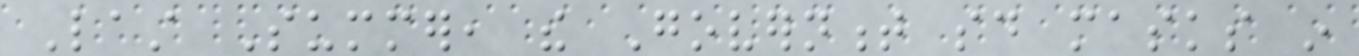Last Summer, the Government said masks in
